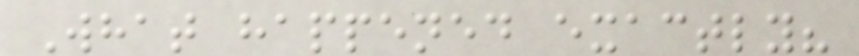What happened exactly?
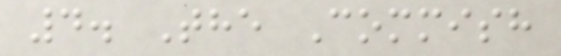4. The Commish
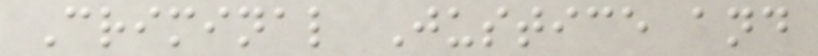Criminal Justice and
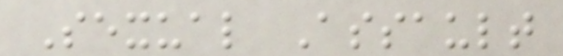Sexual Assault
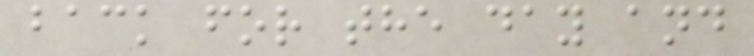back for the day and
